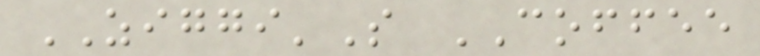ZIGGI'S COFFEE
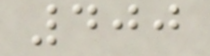400
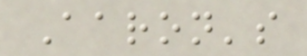Aaron's
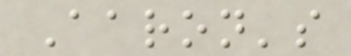Aaron's
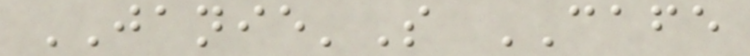JANIE'S CAFE
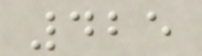425
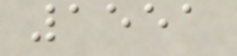1551
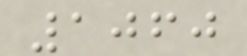1060
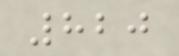820
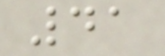41
